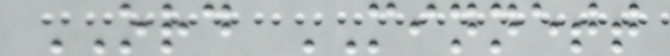ORD MINNETT
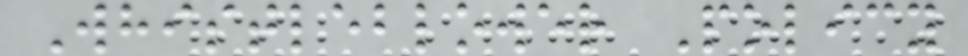Whistleblower Policy
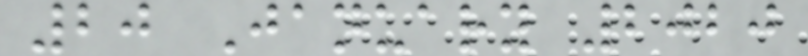20 January 2020
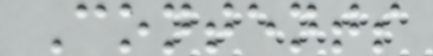Contents
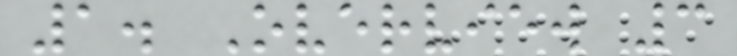1. Overview 3
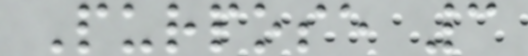Purpose 3
